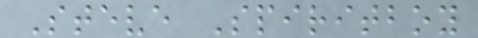Steve Spiritboy
